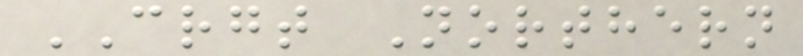CRGT Northern
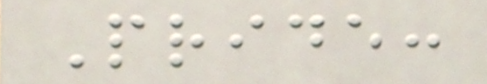Pride:
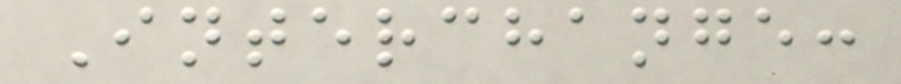Interchange:
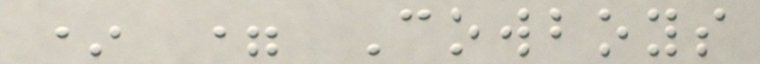* = Cowboys
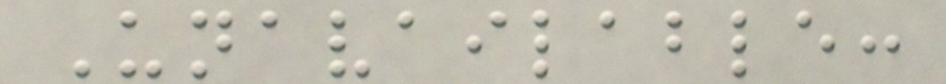Unavailable:
